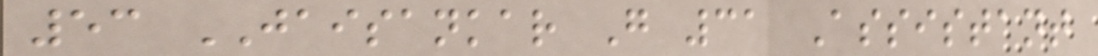53 JAISANKAR G 31 Assistant
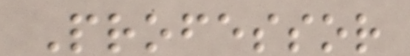Professor
